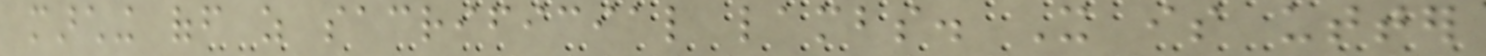marching off as sacrificial lambs. It is utter
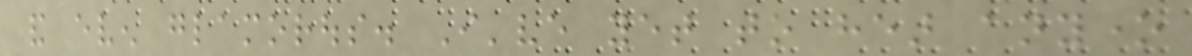and even glamorous. I've yet to hear anyone
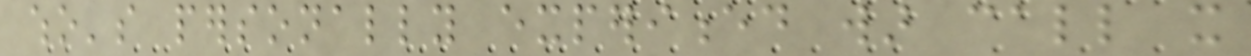who's personally experienced war call it
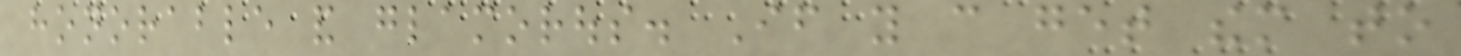honorable and glamorous. If you can get them to
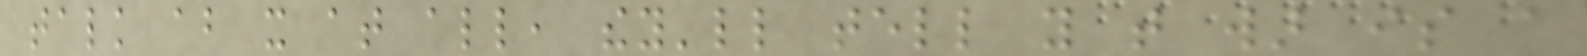talk about it at all, they'll tell you that war is a
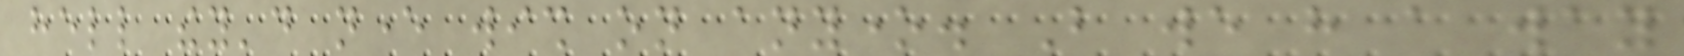hell they'd never wish on anyone. But we have a way
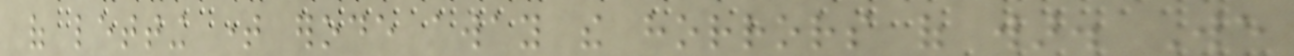of letting time erode away the horrors of war. We
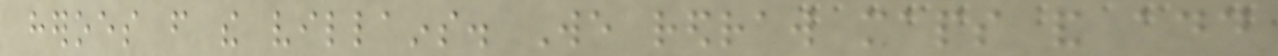heroes from the villains. We redraw maps and add
